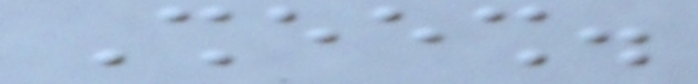Sheesh.
